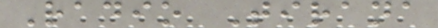Radio Tirana
